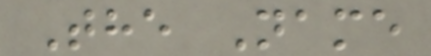The Name
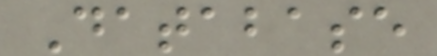Database
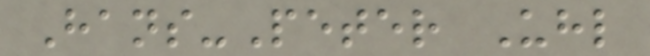Hans-Peter Uhl
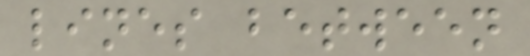lines between
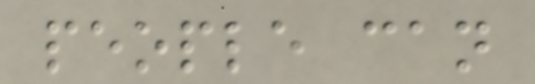people can
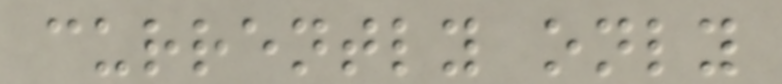currently only
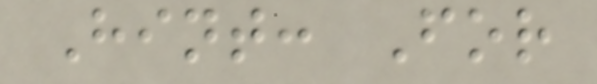Hint: For
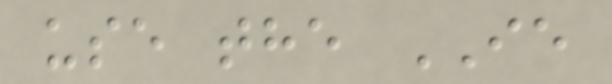use the IE
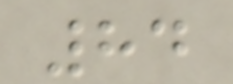84
